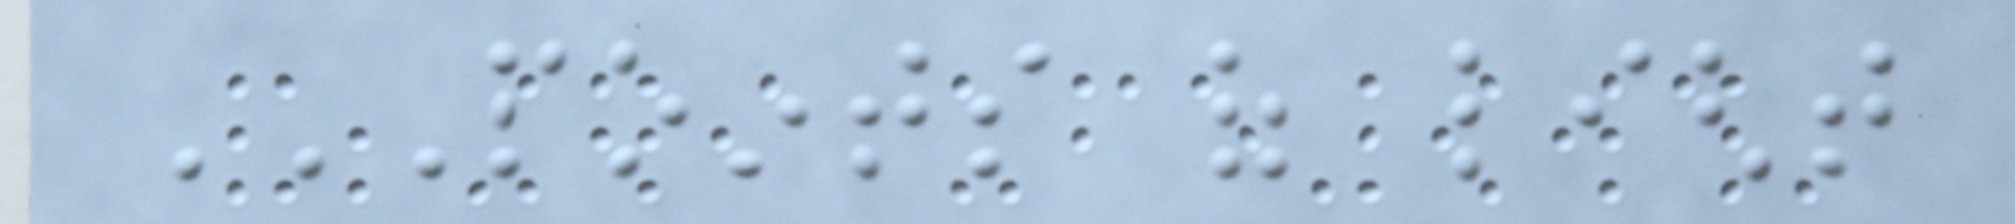POINTS OF LIGHT
